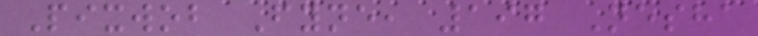Pixwob Fyne, 197 Nesha
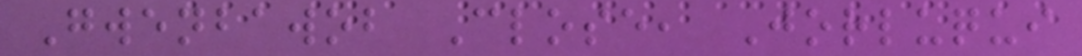Gwenbawob Close, Jorluqui
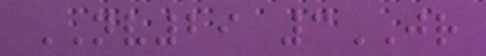NV29 3JR
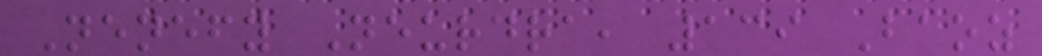Nenefy Neurdra, 139 Baoz
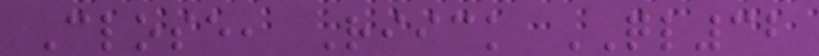Close, Riick QL32
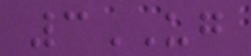3UG
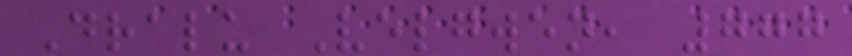Dralu Velgwen, 777
